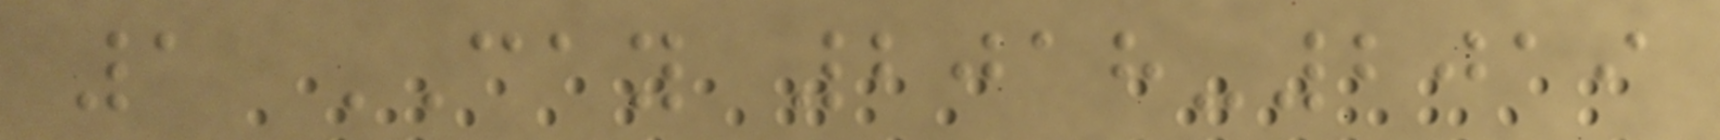1 CAY 2018-2019
